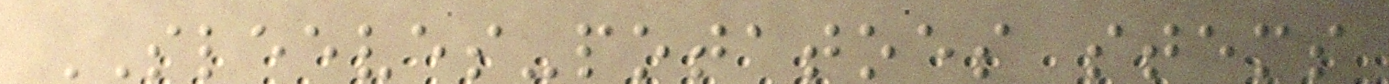SLEEVES-potatoes stems
